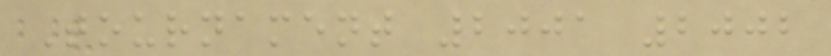Tournament 2001 2002
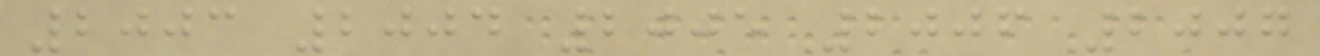2003 2004 2005 2006 2007
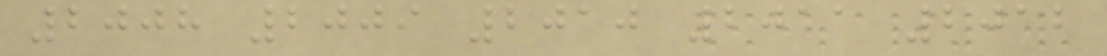2008 2009 2010 2011 2012
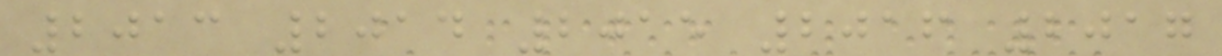2013 2014 2015 2016 2017
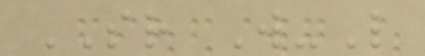SR W-L
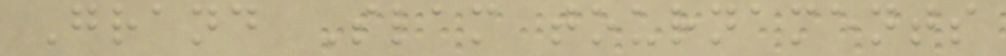Grand Slam tournaments
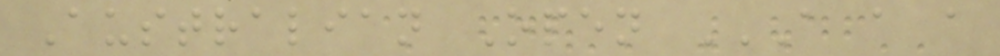Australian Open A A A
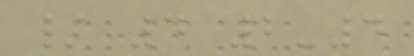/ 4 2-4
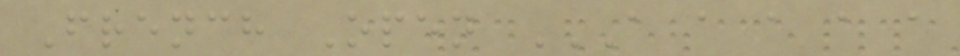French Open A A A A A
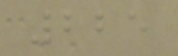225
